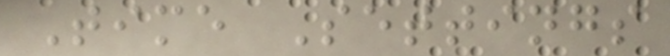Time Settings
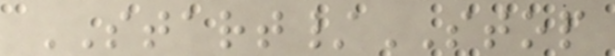START/STOP
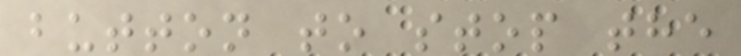button to stop the
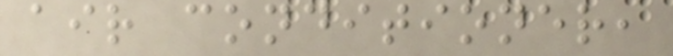air conditioner,
